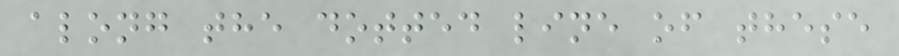along the dotted line of these
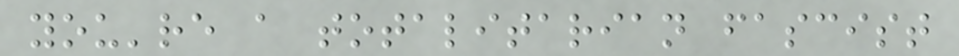you're a totalitarian fascist
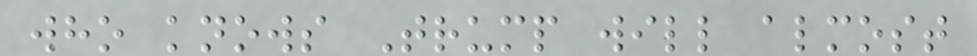who knows Trump will almost
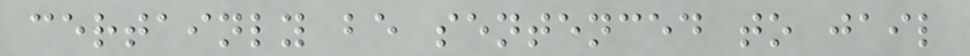certainly be sentenced to jail
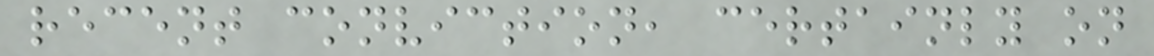recent conviction, certainly on
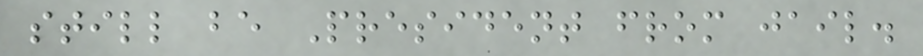still be President from jail.
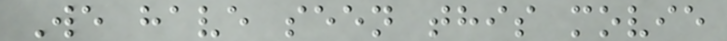We have seen this movie
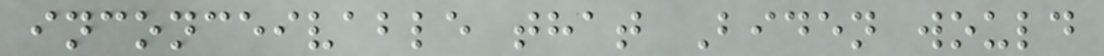inconceivable that Biden would
